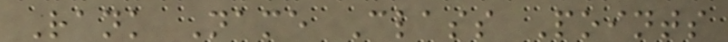Rank Name Class Points
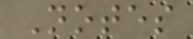Notes
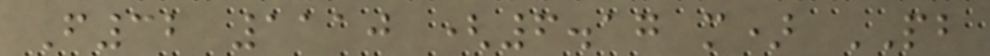F32 1110 (6.17 m) PB
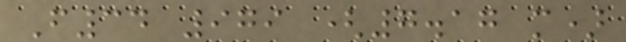F34 979 (7.17 m)
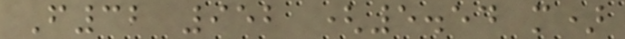F32 952 (5.54 m)
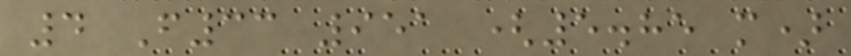4 F33 951 (5.85 m)
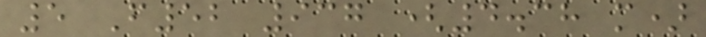5 F52 937 (4.38 m)
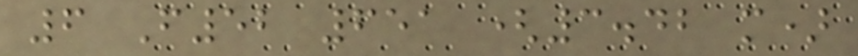6 F52 651 (3.42 m)
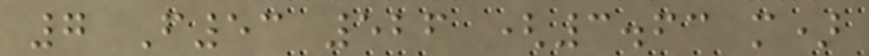7 F53 526 (3.63 m)
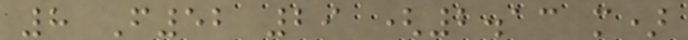8 F52 29 (2.13 m)
